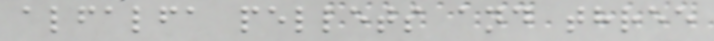alfalfa pellets and three
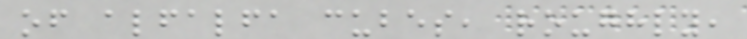of alfalfa cubes, roughly,
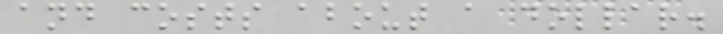and costs about a dollar.
